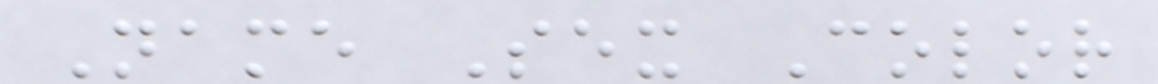Name Sex Color
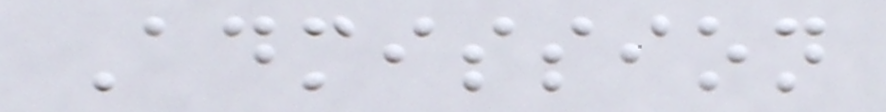Admission
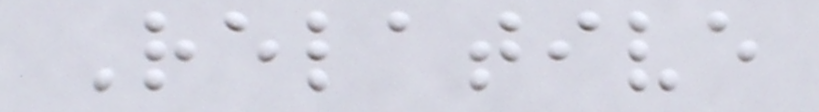Relative
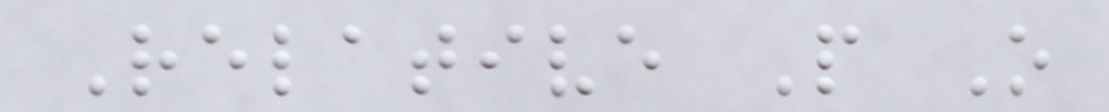Relative P O
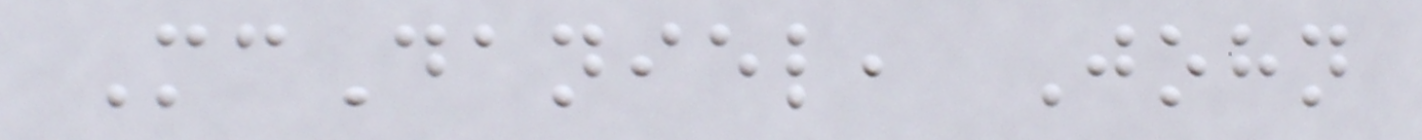McDaniel, John
